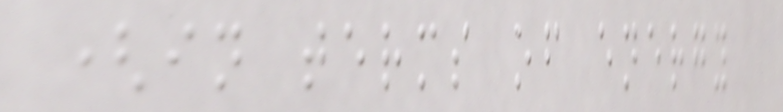(in terms of energy
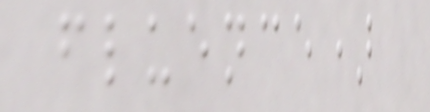fluence)
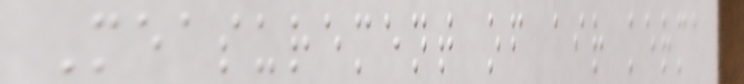Measurement of air kerma
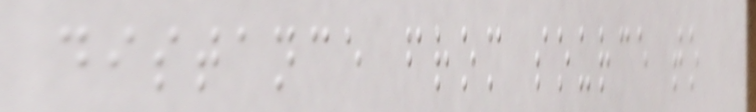distance from source to
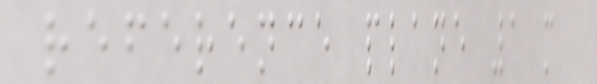reference plane 1 m
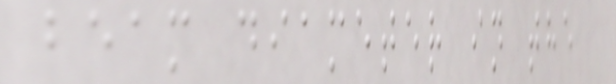beam diameter in the
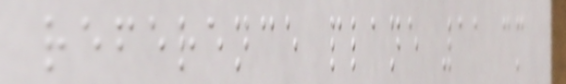reference plane 11 cm
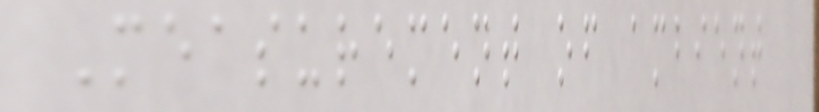Measurement of ambient
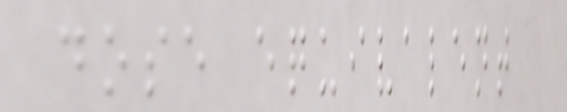dose equivalent
